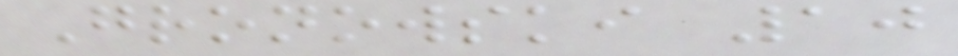Gronowski 10
